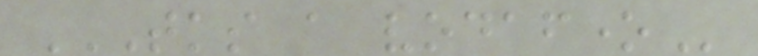TKS A VODAFONE
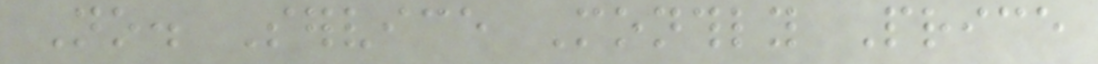No. Service Monthly Price
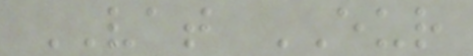VAT EUR
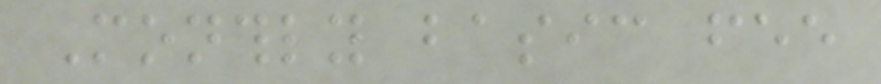Monthly basic fee
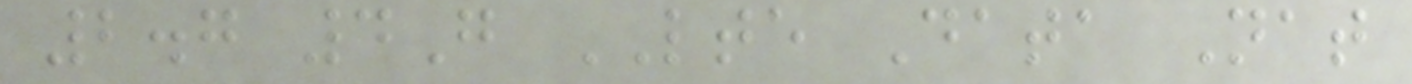2.7 4G LTE Data Nat
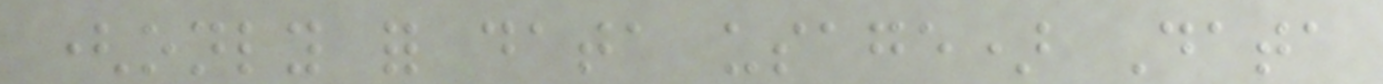(only for data usage) Data
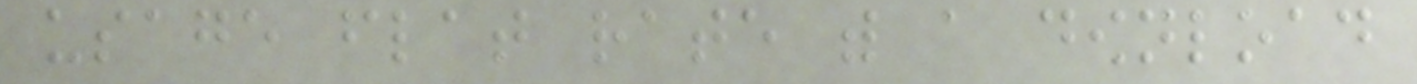usage flat rate with a download
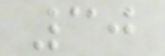30
